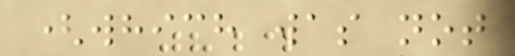(which was not
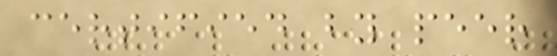certified by peer
